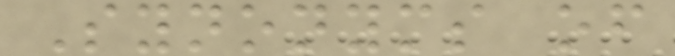Synonyms of
